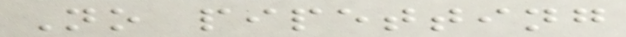No pipetting
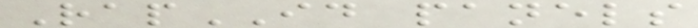RapID panels
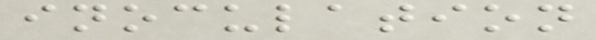inoculation
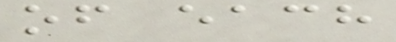of each
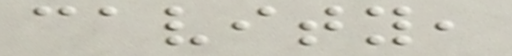cavity,
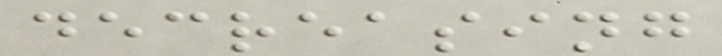decreasing
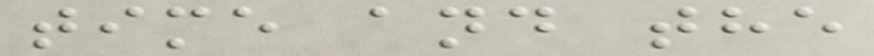time and the
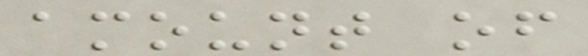amount of
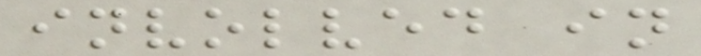involved in
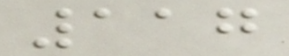117
